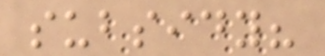subsidy?
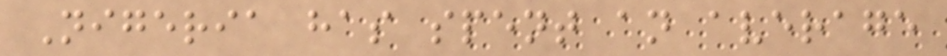Nigeria has spent an average
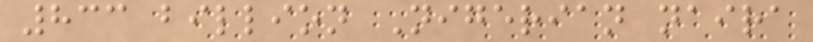833 billion Nigerian naira
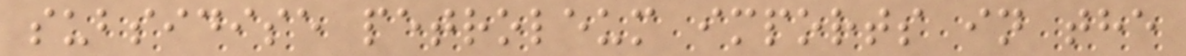subsidise petroleum imports in the
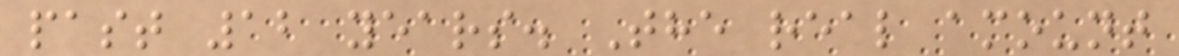past 12 years. The real amount
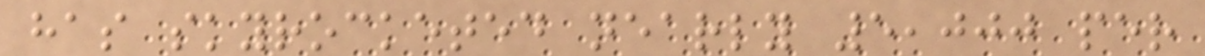has skyrocketed nearly 5,000 per
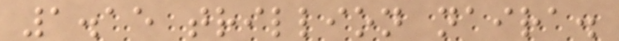1.15 trillion naira.
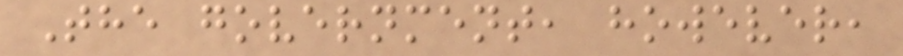The government, however,
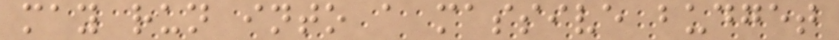may run into a massive budget
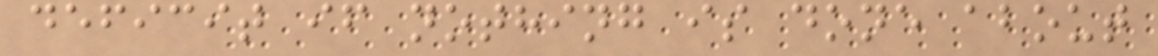deficit if nothing is done about
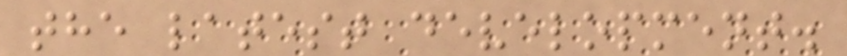the latest development.
